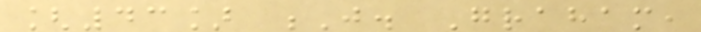[43] J. Graham,
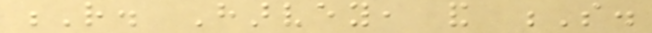R. Harvey, and S.
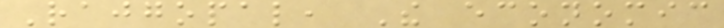Rajgopal, The economic
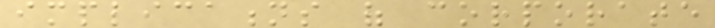implications of corporate
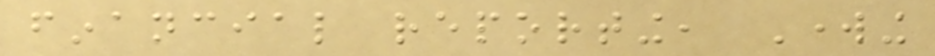financial reporting, Working
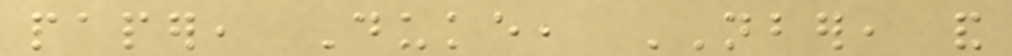paper, Duke, NBER, and
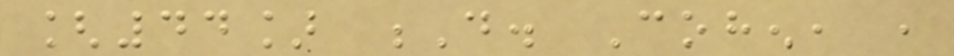[44] D. Cohen, ,
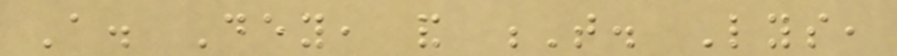A. Dey, and T. Lys,
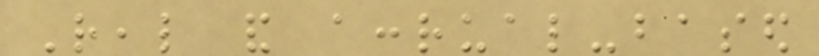Real and accrual-based
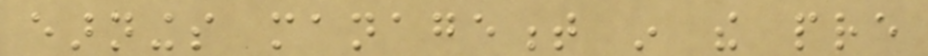earnings management in the pre
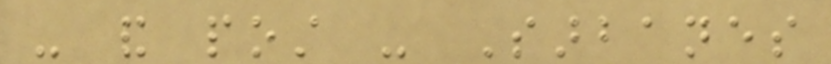- and post - Sarbanes
